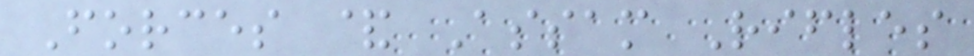Forces & Assam Rifles
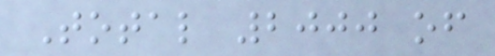Total 2000 of
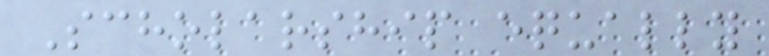Scholarship equally
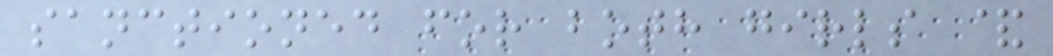sanctioned for both girls &
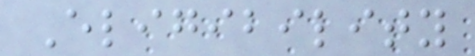Eligibility
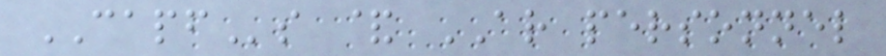CAPFs & AR personnel
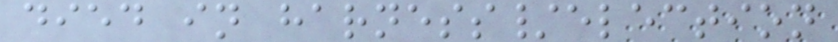died in harness/election
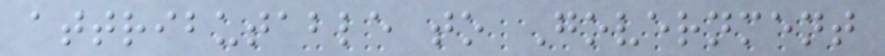attributable to Government
